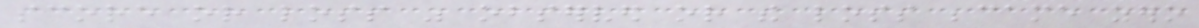score or loss was observed or the loss became zero
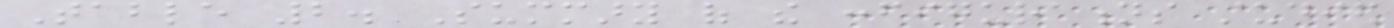Table 2. Summary of the configurations studied
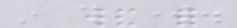in this work.
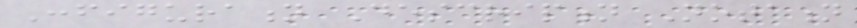Configuration Description Notation
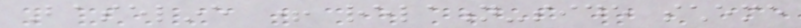Baseline + relation-side scheme
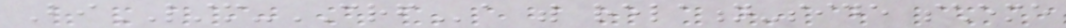BiLSTM-CRFa with relation-side scheme
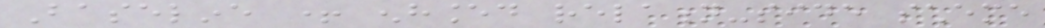Baseline + enhanced relation-side scheme
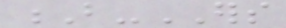B-ERS
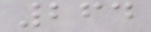264
